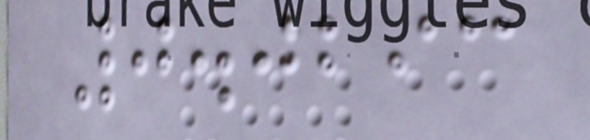0.0293
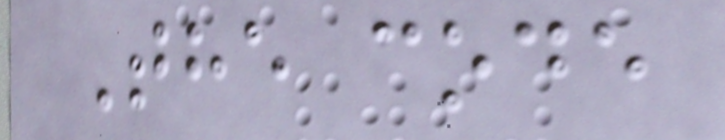The code
